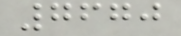7670
